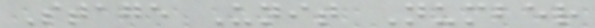Stage Unit Number
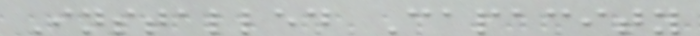Installed Capacity
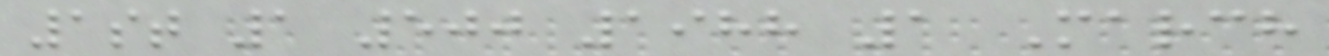1st 1 500 1988 1 March
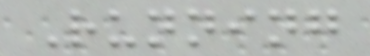Running
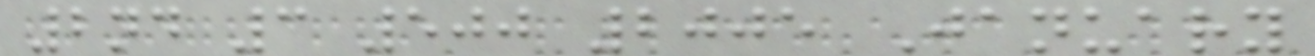2nd 3 500 2005 January
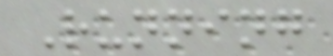Running
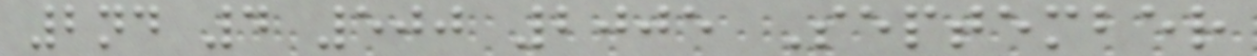2nd 4 500 2005 September
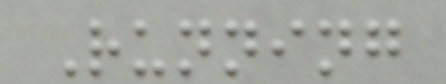Running
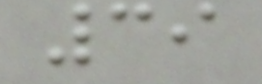39
